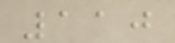110
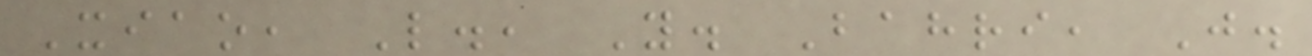Xiao, L., Y. Bahri, J.
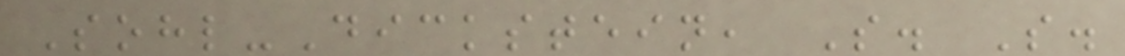Sohl-Dickstein, S. S.
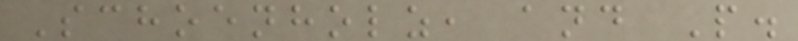Schoenholz, and P.
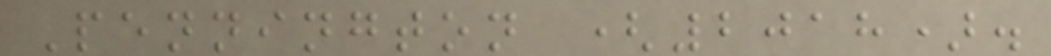Pennington (2018).
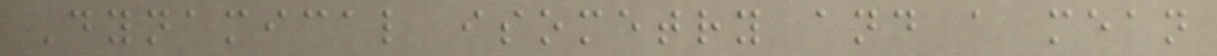Dynamical isometry and a mean
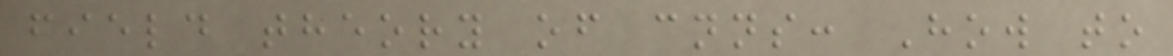field theory of cnns: How to
